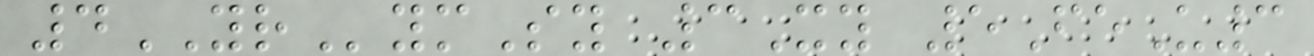4YRymSy 3Xy 5FeU3
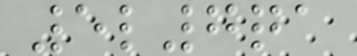5l7qa
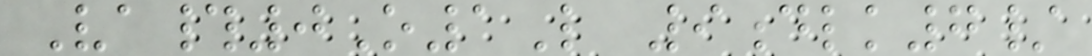Va#0O1L 9dlk7/
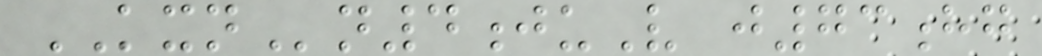KXNn4juV j73hg
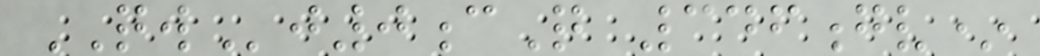QWj0cQ 346gv*
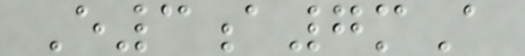E3a7mA
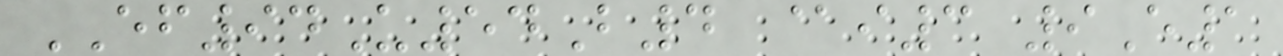EF94U54B4 @i3 9E1
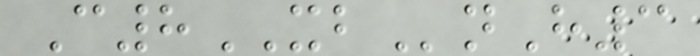C8XBnH3
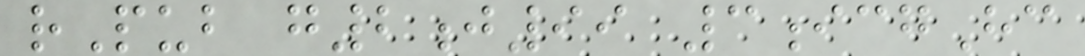rPub g2j99 3icgHc
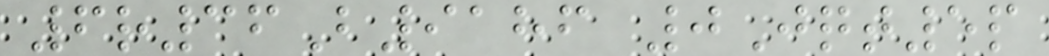6r36B9186 0Jqt5p
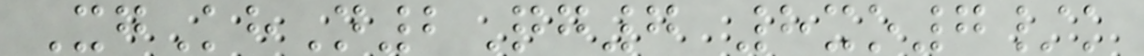XgKhN2Qg7 8xo7/k
